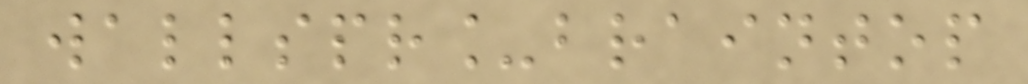wallspr_braintop
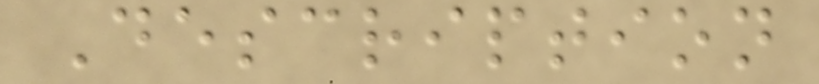Description
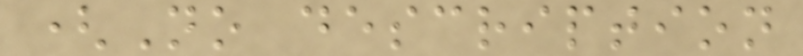(No description
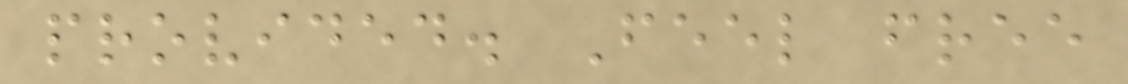provided. Feel free
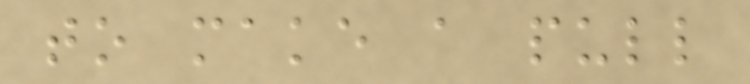to make a pull
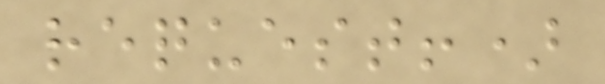request!)
